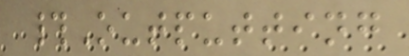#Outputting
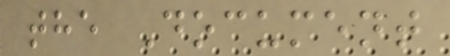the Document
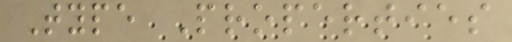Type Properties
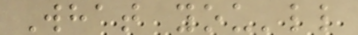What you'll
